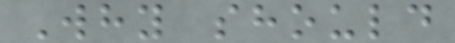Why should
